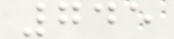745
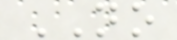NO
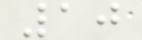10
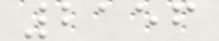2156
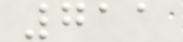711
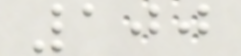100
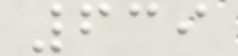639
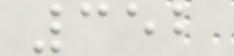352
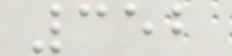352
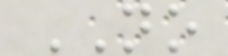NO
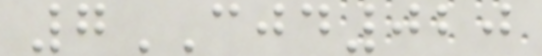7CJD020
